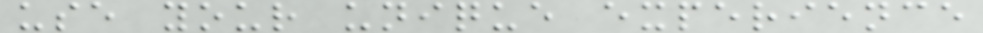use your unique experience
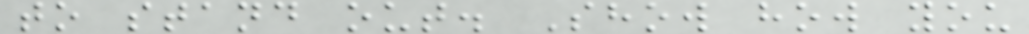to stand out. Show how you
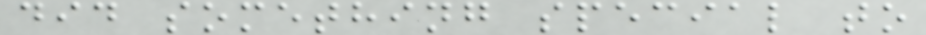did something special to
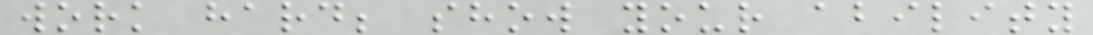work hard; show your ability
